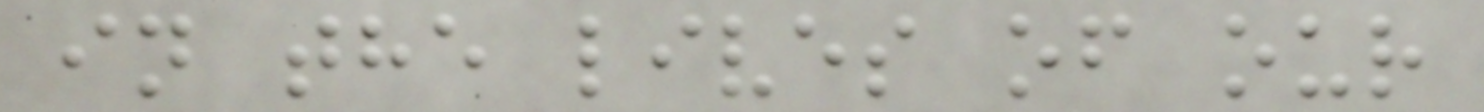in the lives of our
